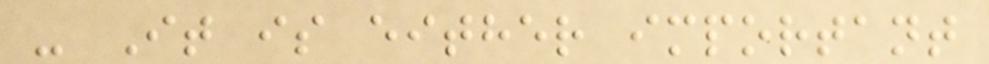- It is either important
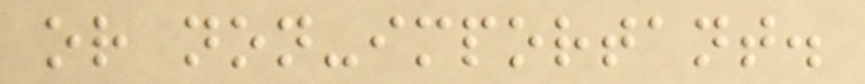or non-important.
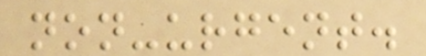non-urgent.
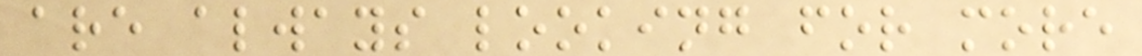are always looking for more
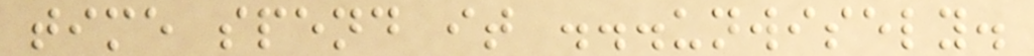time spend it ...unwisely.
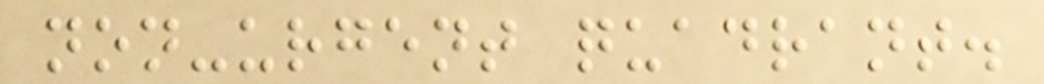non-urgent quadrant.
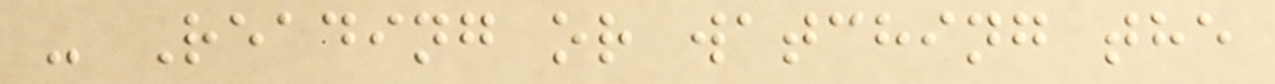- Reading or watching the
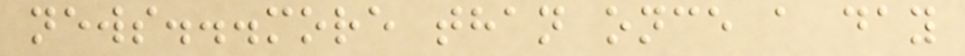news...more than once a day
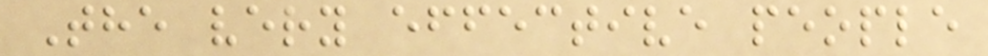The very effective people
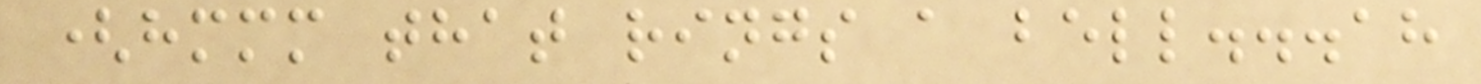(hmmm that rings a bell...ah
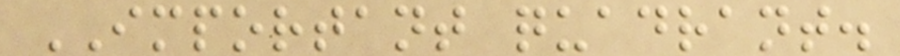IMPORTANT quadrant.
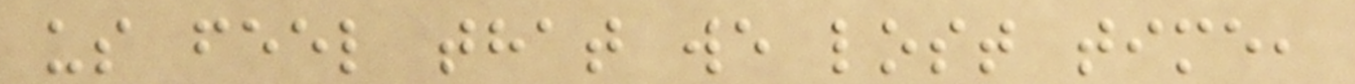us feel that we lost time,
